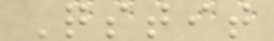Qstit
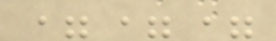===
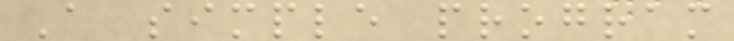A simple program
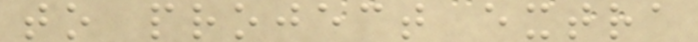to project extra
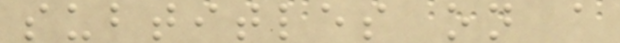subtitles on a
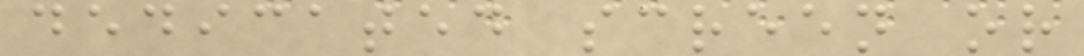dedicated screen or
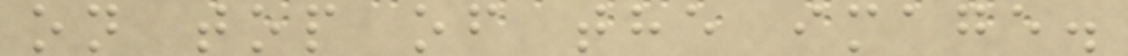on top of the image.
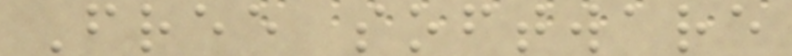Free software
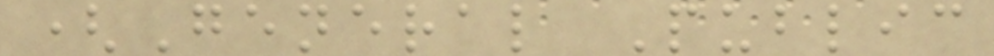(General Public
